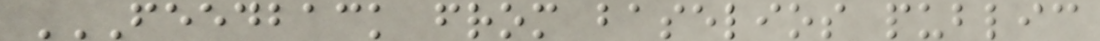FEEDBACK FROM BASELIOS PUBLIC
